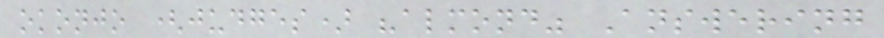okonjo (judges) "almond" Answering
